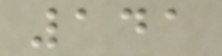141
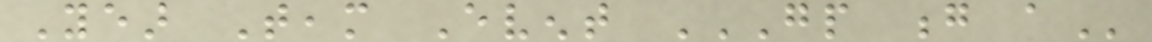Year Team Event GP G A
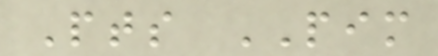Pts PIM
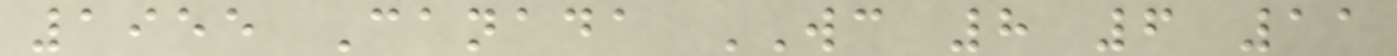1955 Canada WC 8 6 11
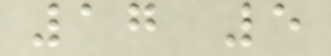17 5
